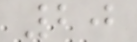20
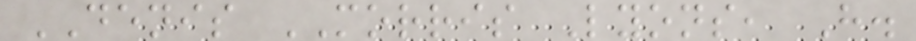DENIS MORRIS Lyons, H.
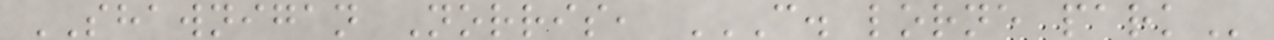SHAWNIGAN Norris, C. LORNE PARK
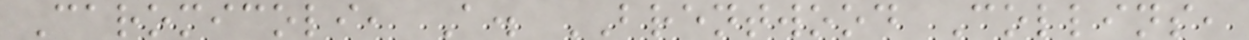Caromicoli, A. BRENTWOOD Collins,
